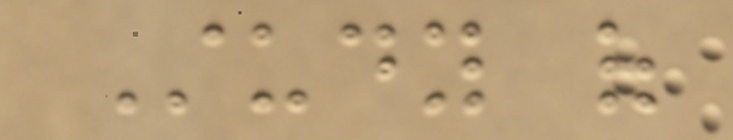Study of
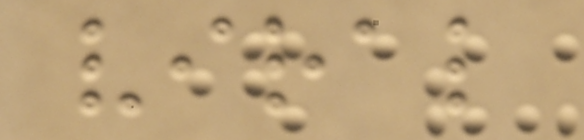viral
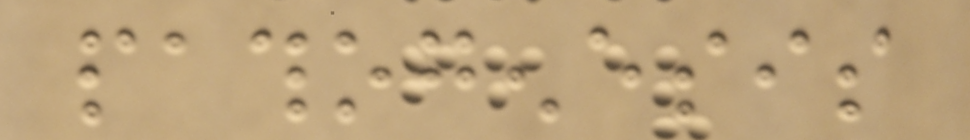pathogenesis
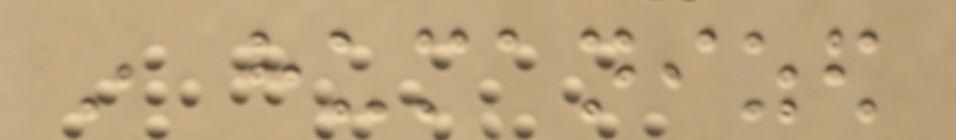in humanized
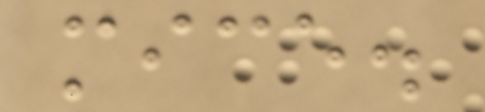mice.
